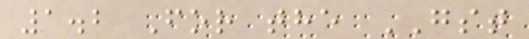1.2 For the GST
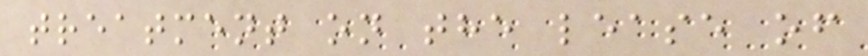treatment on the lease of
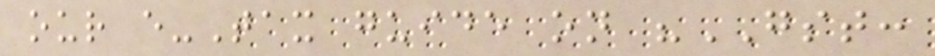our e-Tax guide on "GST:
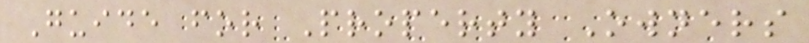Guide for Property Owners
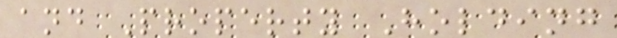and Property Holding
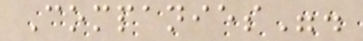Companies".
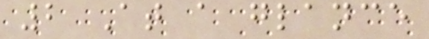2 At a glance
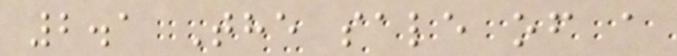2.1 The sale of a
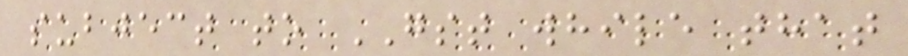subject to GST while that
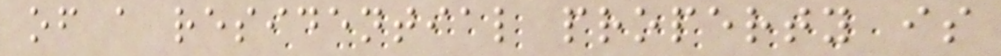of a residential property is
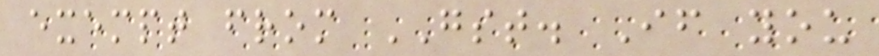exempt from GST. If you
